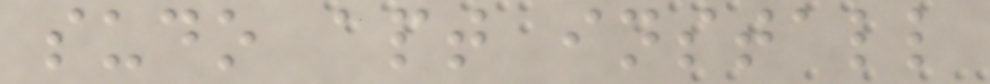sudo apt install
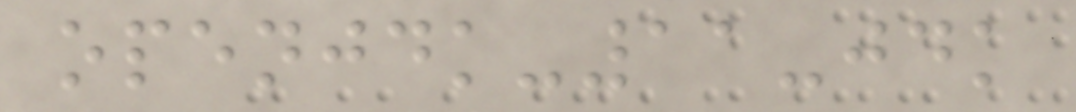openjdk-11-jdk
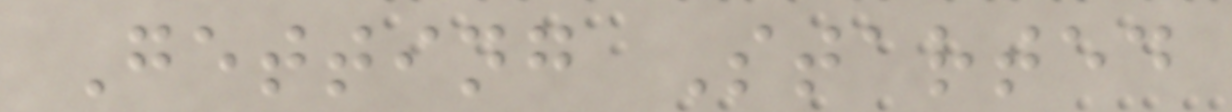Getting Started
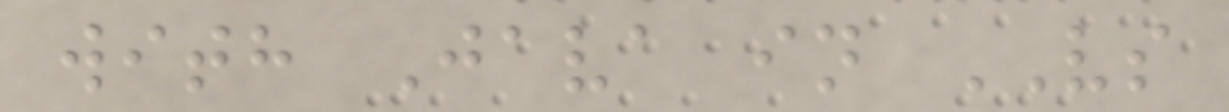with Java in VS
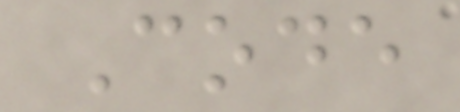Code
